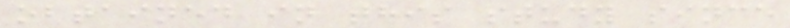obtained in this study since
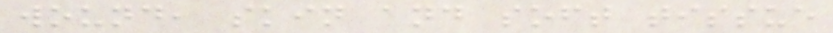wound, skin and soft tissue
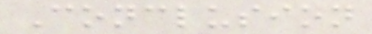Conclusion
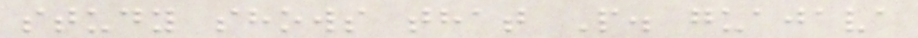study shows that P. guajava
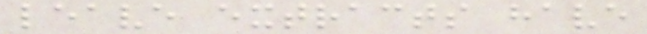leave extracts have
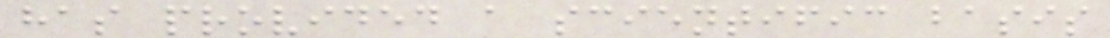has provided a scientific basis
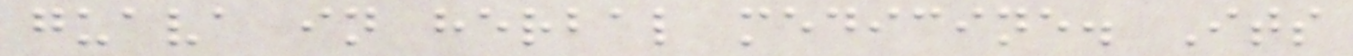guava in herbal medicine. Its
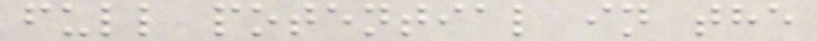full potential in the
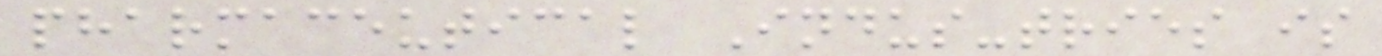pharmaceutical Indus-tries is
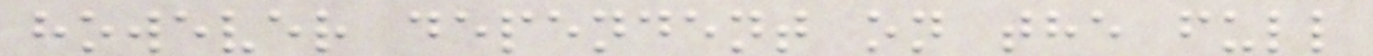however dependent on the full
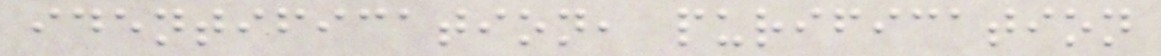identification, purification
